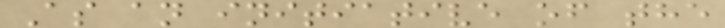As an initiative of the
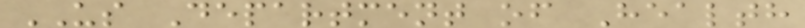US Department of Health
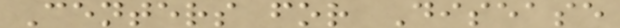Centers for Disease
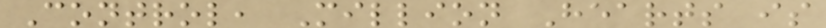Control, Million Hearts is
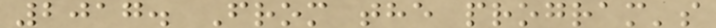2017. From the program's
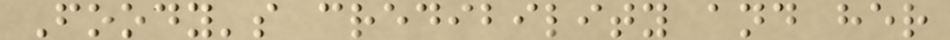Foody's credibility and her
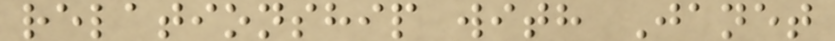relationship with Janet
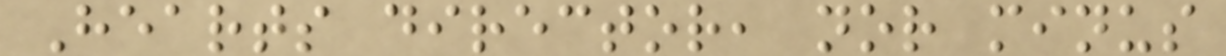Hearts director, nor minus
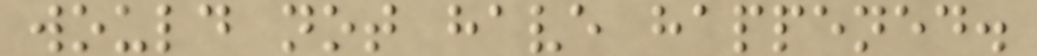would not have happened.
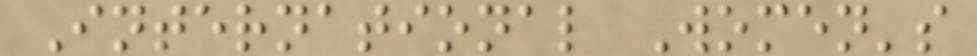International Women's
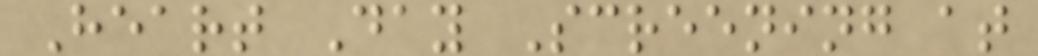Heart Day Screening at
